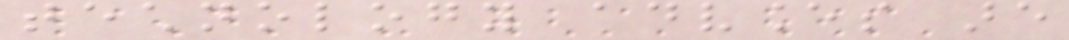technology advances are
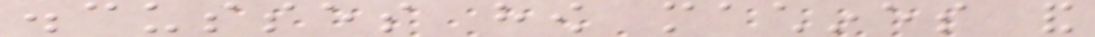discusses how machines and
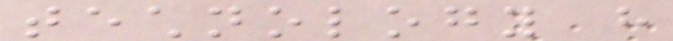technology have
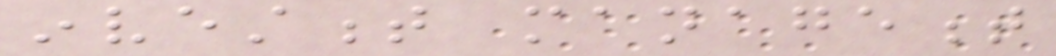investment management
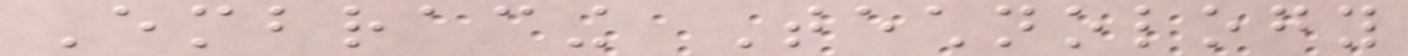Embracing Technology
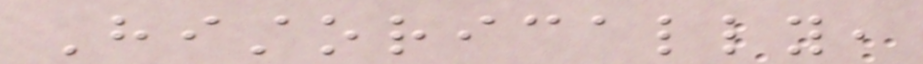Historically,
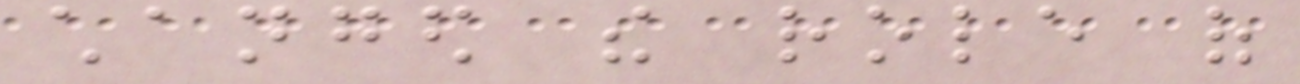changed the role of
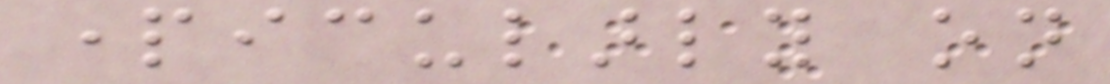particularly on
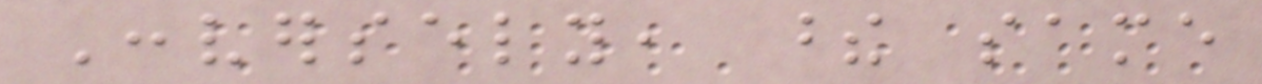Conversely, these same
